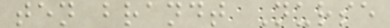ten brandt Nurse
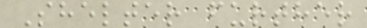Shelter further
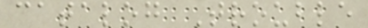catalog Trouble
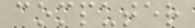computer
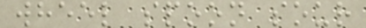wheel spoon sour
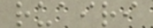ruairi
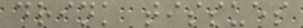drink tissues
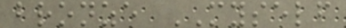bronze MYSELF
